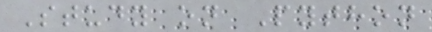Study on Python
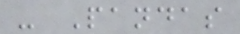- Pandas
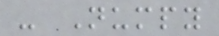- Numpy
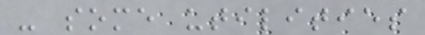- some utilities
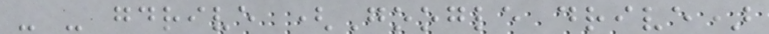- - gdrive (Google drive)
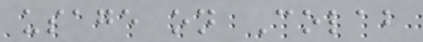usage on Colab
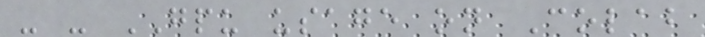- - GPU usage on Colab
